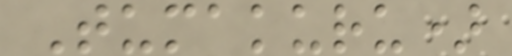Tumakuru)
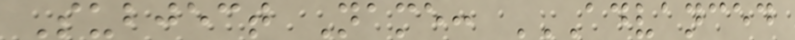Subject Name: ADVANCED
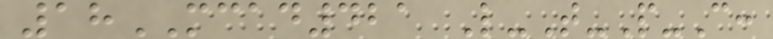18MCAD421 L-T-P-C:
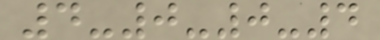4-0-0-4
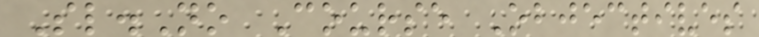Sl.No Course Objectives
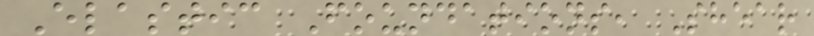Elastic Foundations, Shear
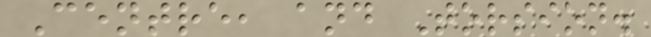Centre, and Torsion.
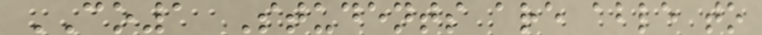CO1 Students are able to
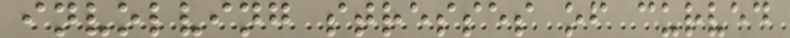involving stresses of curved
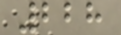228
